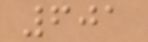601
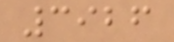3926
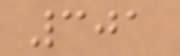301
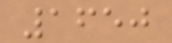1650
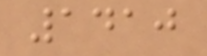1410
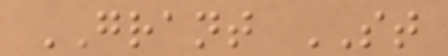GRANT ST
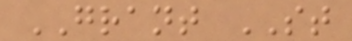GRANT ST
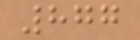877
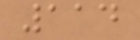114
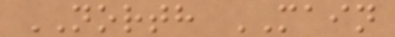NORTH MAIN
